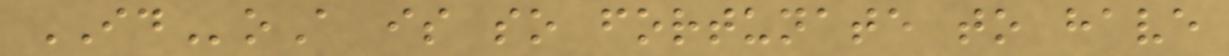IDoA is so fortunate to have
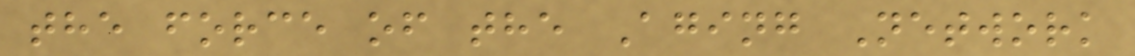the force of the Aging Network
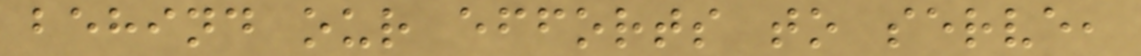behind our efforts to serve,
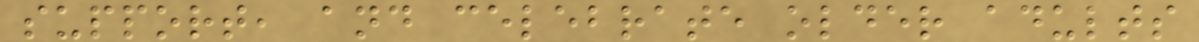support, and celebrate older adults
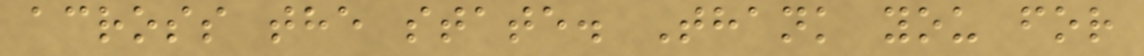across the state. Thank you for
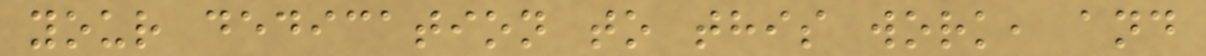your dedication to this work, and
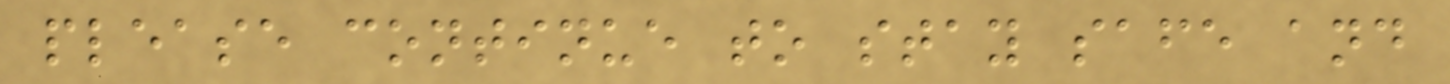please continue to stay safe and
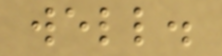well.
